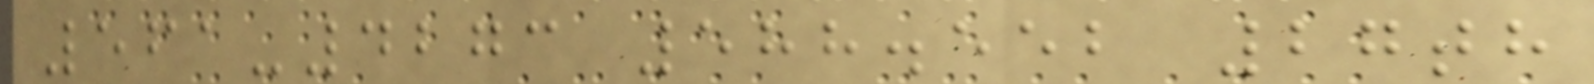561-4273 588.552 27th
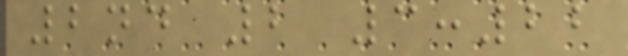2nd 2 3:22
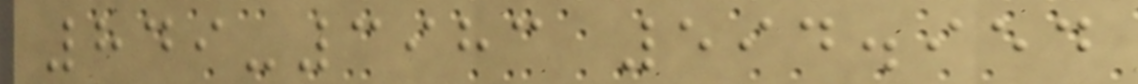849-3983 594.954
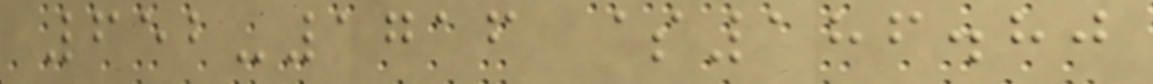652-1716 $186.80
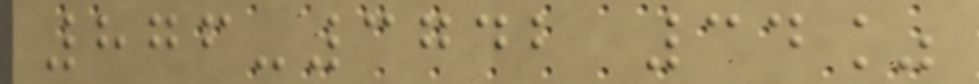876-3742 34%
